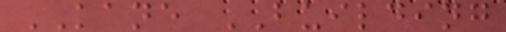KANE BUILDING
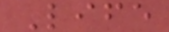Life
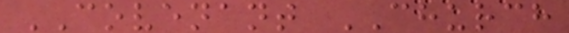COVENANT CHURCH
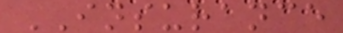INSURANCE
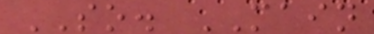SO. MAIN
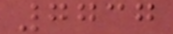7737
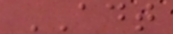ADT
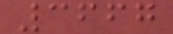3667
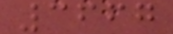3667
